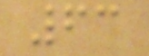63
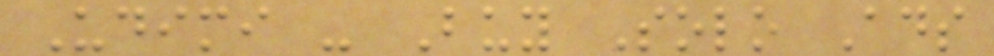Udimi - Buy Solo Ads
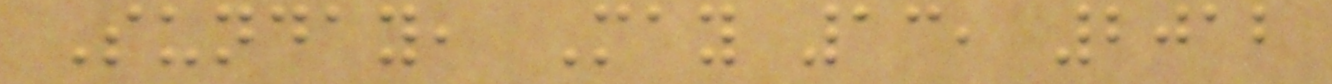Sunday, May 13, 2012
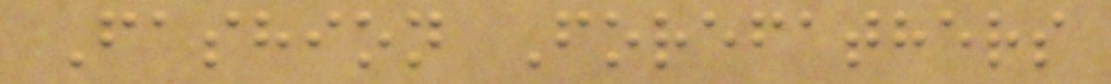Fashion Forefathers
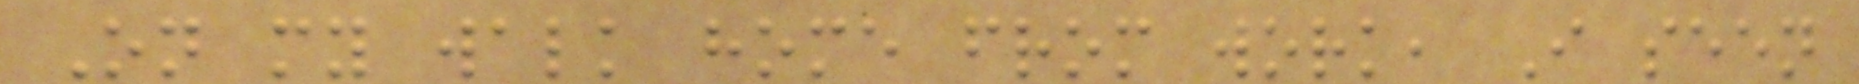On my walk home from work, I seen
